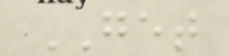GET
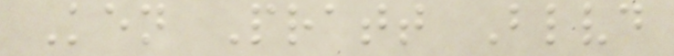Ken Pratt Blvd
